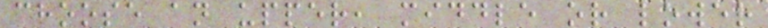choose an upper, middle or lower
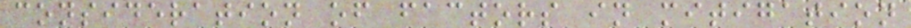consideration of factors in mitigation
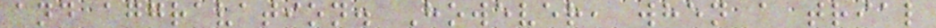and aggravation. However, when a trial
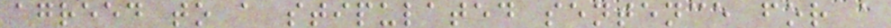agreed to a stipulated sentence for a
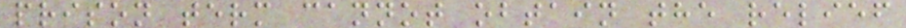prison term cannot obtain the relief
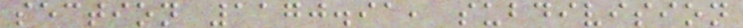section 1170.91, subdivision
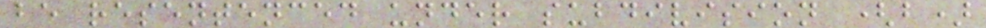be resentenced under subdivision (b)
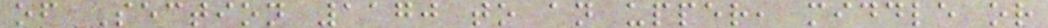of Section 1170 to an upper, middle or
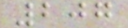207
